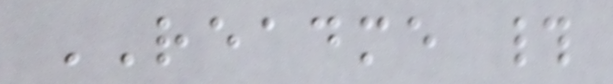README #
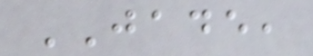JADE,
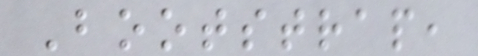Bootstrap,
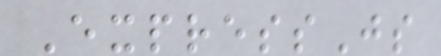ExpressJs
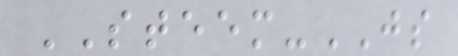STEEM-JS
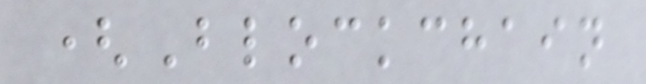(Blockchain
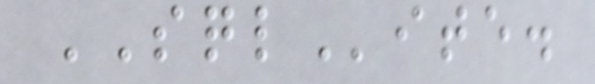SQLite.
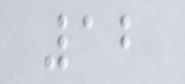12
